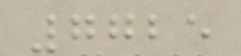7725
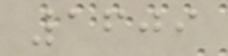1609
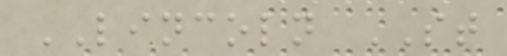LINCOLN ST
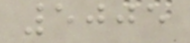5005
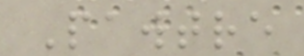Pawtre
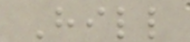Hill
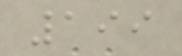199
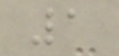1
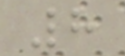8
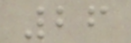26
